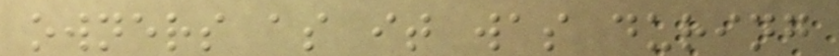owners as it was during
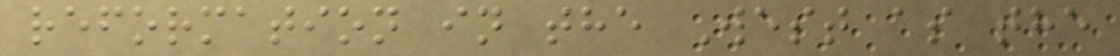reformation in the West as the
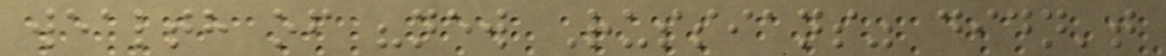wealth of "new Russians" didn't
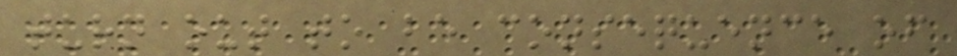turn out to be consequence of
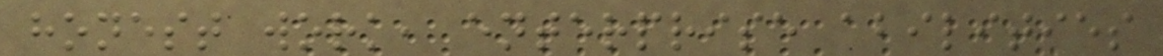honest work, enterprise abilities
